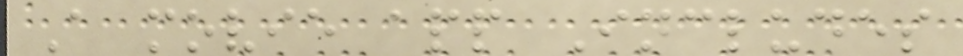A movie app Includes
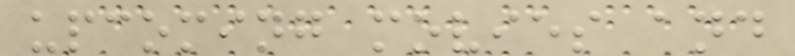upcoming movies and
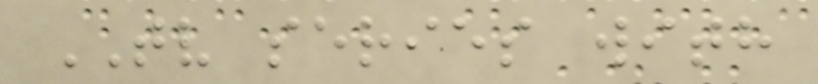TV series with
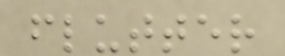flutter
